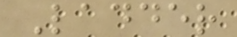Ladder
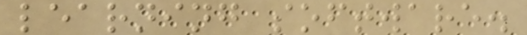learning software.
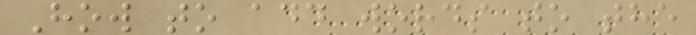How to add words to the
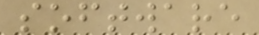software
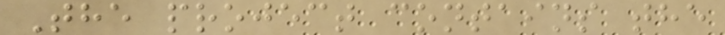The project contains the
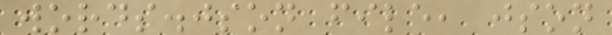words.json file, json
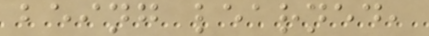being learned,
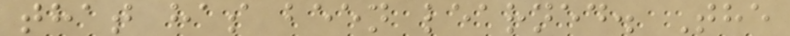that has been learned. The
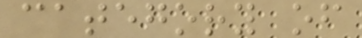category of
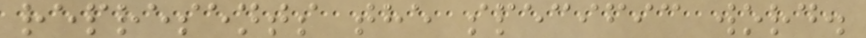represents the specific word.
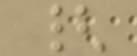{
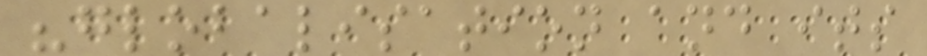"globalisation and its
